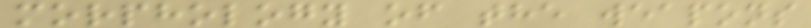morphology of the weapons
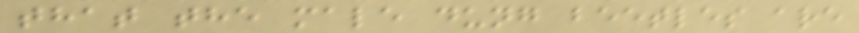that the male dung beetles are
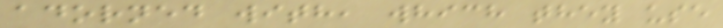adorned with, which they use
